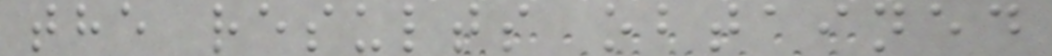the results obtained
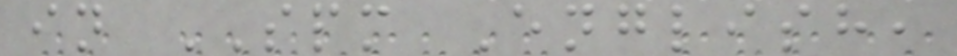in SPM English,
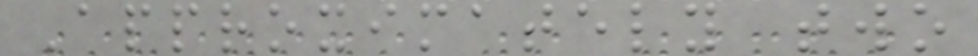Approximately two
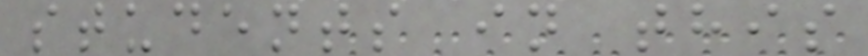students in this
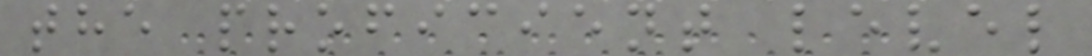the proficient level
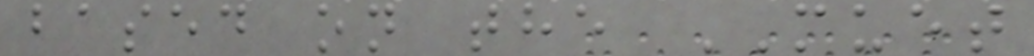based on the MUET
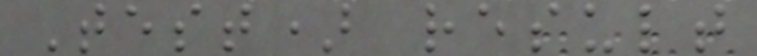Test) result
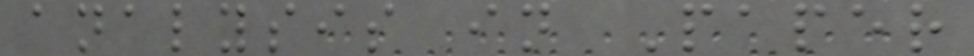analysis in Paper
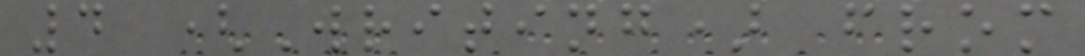4 (Writing) from
